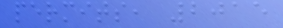permits, 2015
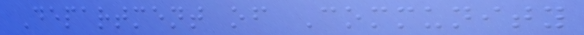Department of Community
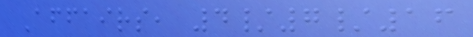Affairs, 4/7/16
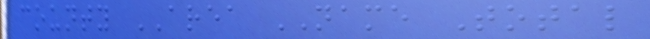county AREA NAME Total
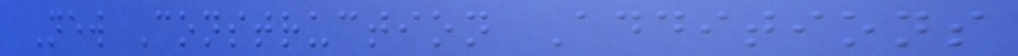New Construction Additions
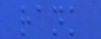rank
